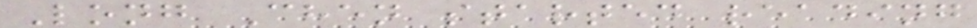Long Chen started reading
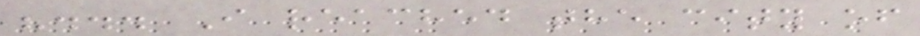"... I reached the city of
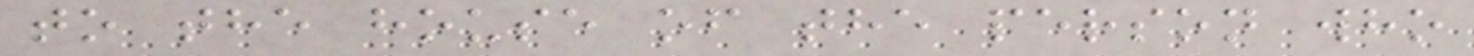to the house of the person who
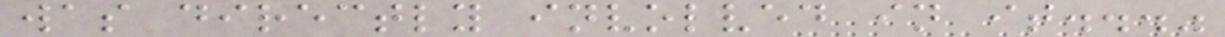was directly involved in it..."
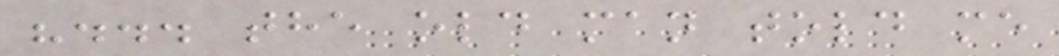"... the old man told me
